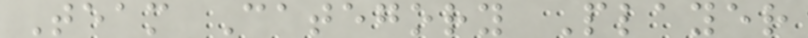Team Category Player
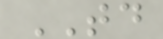TD
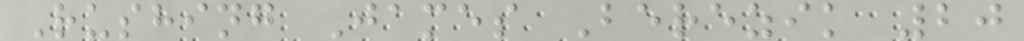Rushing James Berezik 20
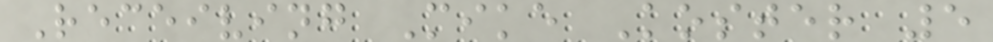Receiving Mike Koster 5
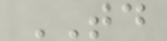TD
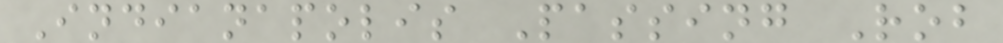Indianapolis Passing Rob
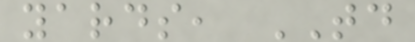yards, TD
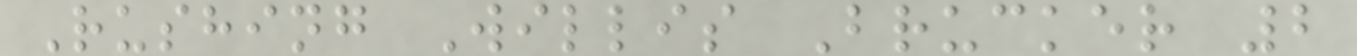Rushing Willis Brucker 2
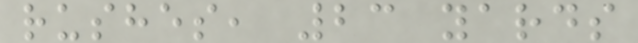rushes, 23 yards
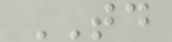TD
